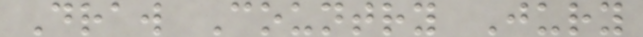Draw Country Jury
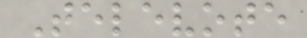Televote
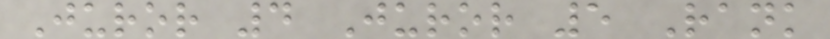Juror 4 Juror 5 Rank
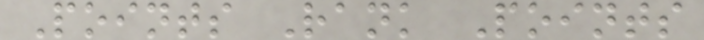Points Rank Points
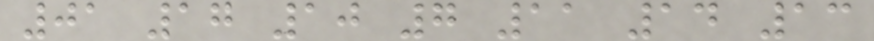01 17 10 7 11 14 13
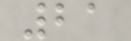21
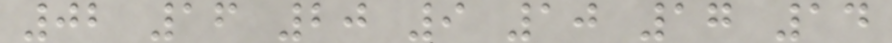02 16 20 9 10 17 14
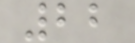22
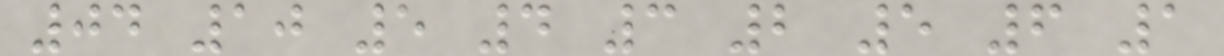04 10 5 4 3 2 5 6 1
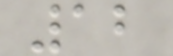12
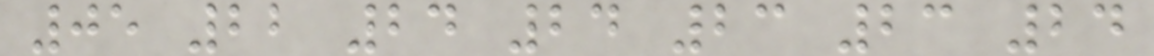05 22 24 24 23 23 24
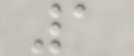1
